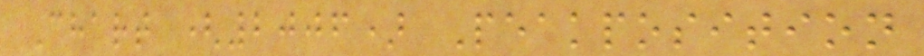Chart (2006) Peakposition
